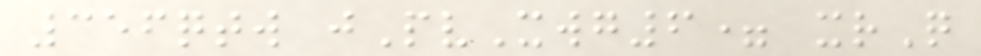356qtw jPvXwg6= xrQ
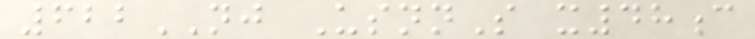622NJ UsnnS x48c
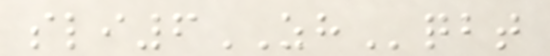sli6ZHqbt
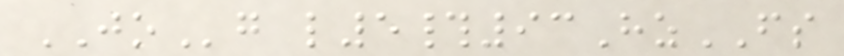JOg l5#93HzFS
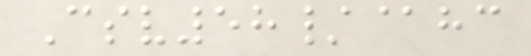Csv58/@hc
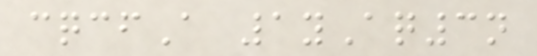cqcfA 1yAq3n
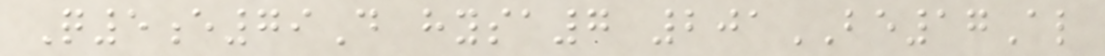Q5e79D hysa7 201BE17Al
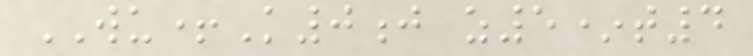WU+K0j z5*t4
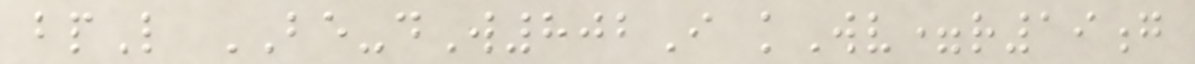bpL BE-dW802I kWv=r19g
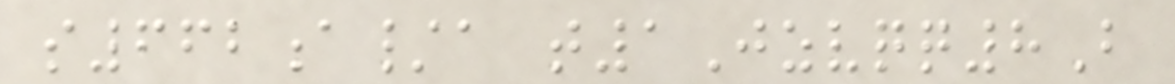s662a/a t1Jzvqq8B
